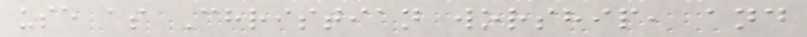use as Christian worship, and
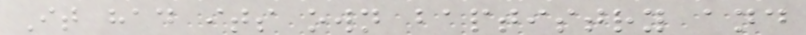It had its own baptistry and
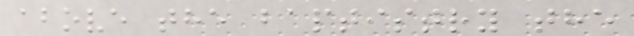above the baptistry the
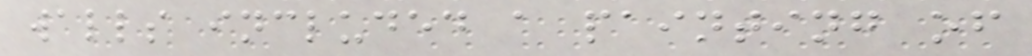walls included a painting of
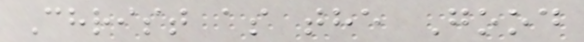Christ as the Good
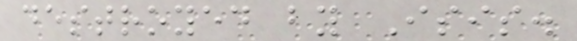destroyed by Isis.
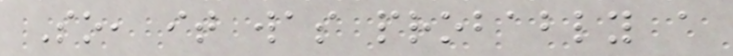So, it was probably a
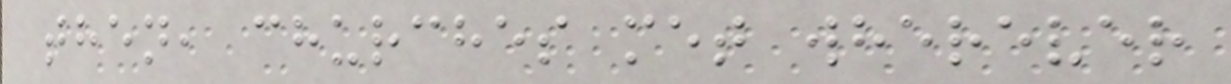then, churches met wherever
